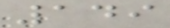149
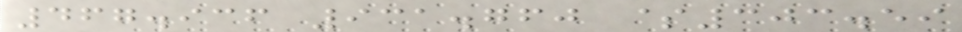467.936 931.760 $303.59
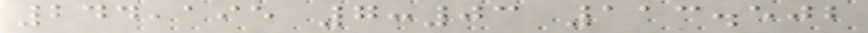244,195 7:03 113.502
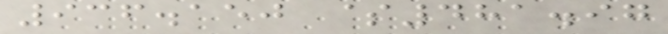936.150 $481.97
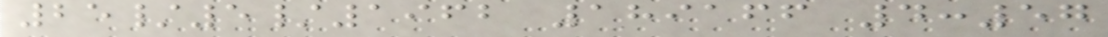25/5/1962 189166 4:57
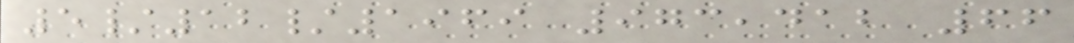5/12/1969 973,412 66
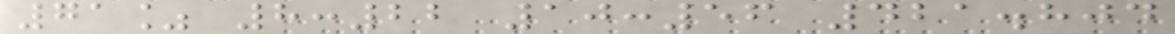71% 8:22 10:56 421.804
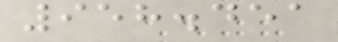958.451
